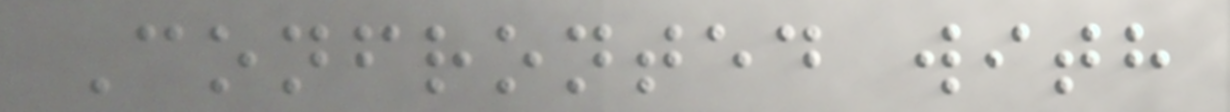Confronted with
